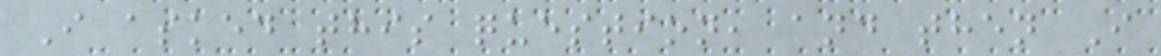I asked this question, and then I
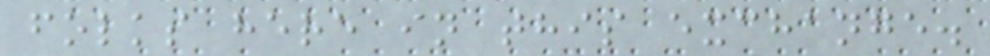folks here in this exchange.
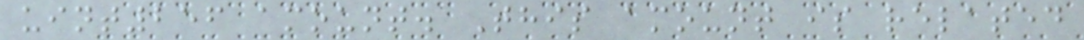uint256 amount. This amount is related
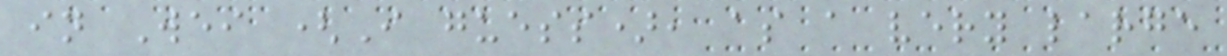in Wei (I guess), as a very large
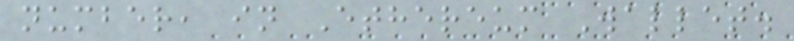number, in Ethereum Wallet.
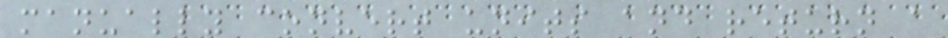manually convert units and return a
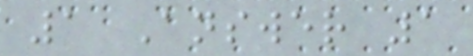1 Answer 1
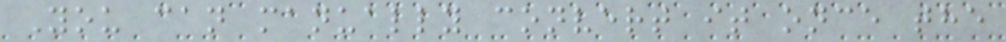You can manually convert it once the
